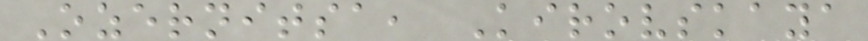Ozernitsa, Kirovskaya
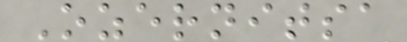Ozernitsa
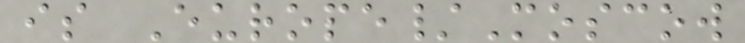is Europe/Moscow
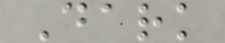Dark
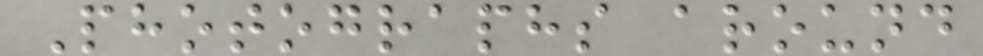Photographs around
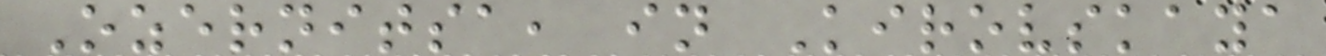Ozernitsa, in Kirovskaya
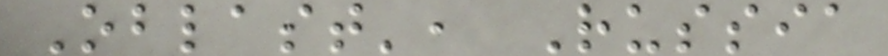Oblast', Russia
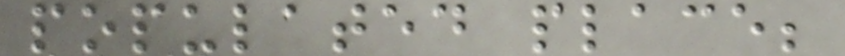populated place;
